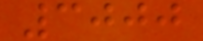3000
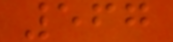567
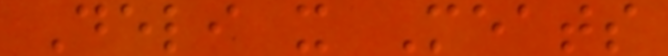Deli x Meats
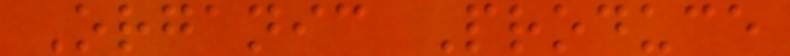Organic Produce
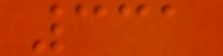331
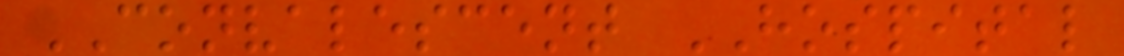CONVALESCENT HOSPITAL
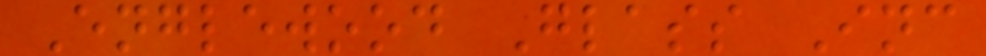Englewood Glass Inc
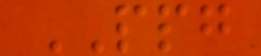PPG
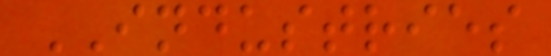INDUSTRIES
